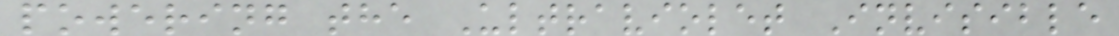powering the Ultraviolet Invisible
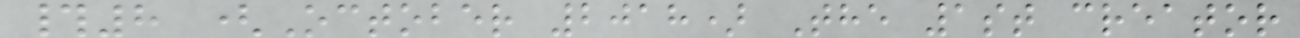#8 (October 2018) The 1st creator
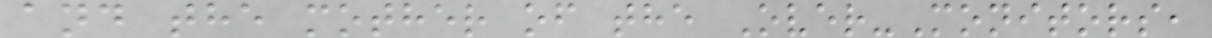and the mother of the Over-Monitors,
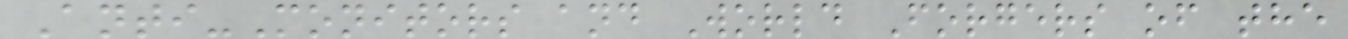Anti-Monitors and World Forgers of the
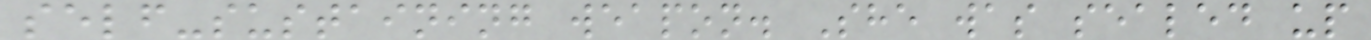self-sustaining weapon. She was sealed up
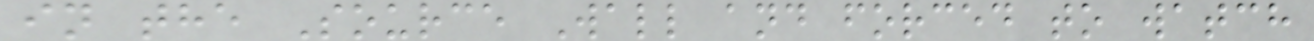in the Source Wall and forced to watch
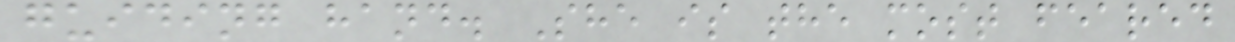guiding hand. She is the most feared
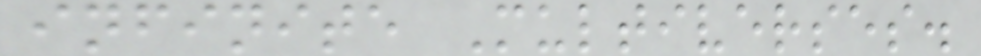infinite Multiverses.
